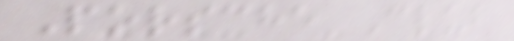Porsche Club
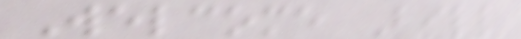Welcome Bill
